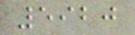5920
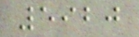5920
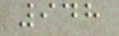948
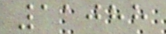11088
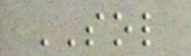SOL
